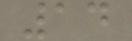14
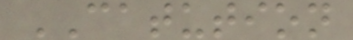CATUTION
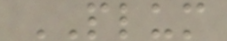PLUM
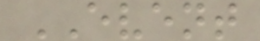EVENT
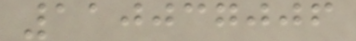110037006
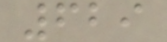629
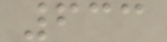633
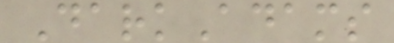DarkAdams
